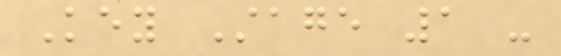Key Stage 1 -
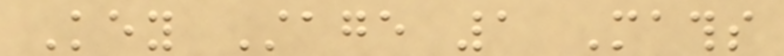Key Stage 1 Maths
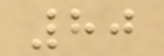80
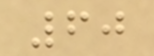60
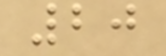20
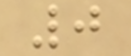0
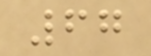67
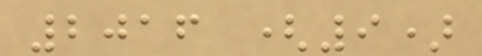2016 (9)
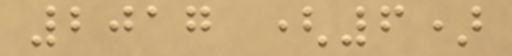2017 (6)
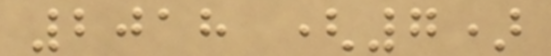2018 (7)
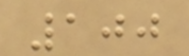100
